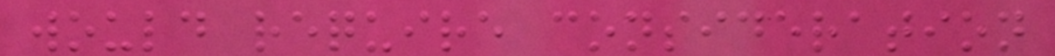would require consideration
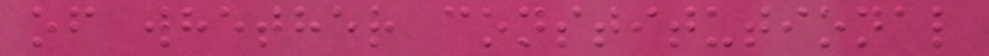of whether constitutional
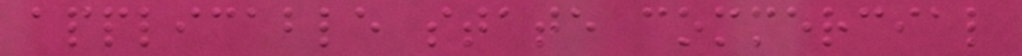applicable state commercial
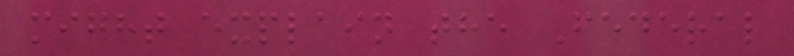might explain the Federal
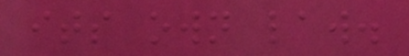its own law.
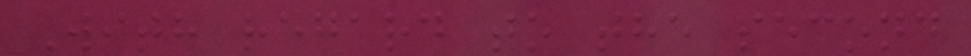With regard to the second
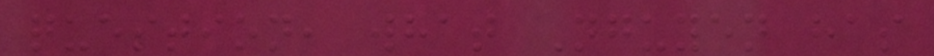question, what Nguyen has
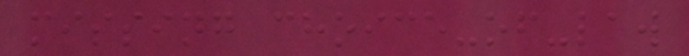missing choice-of-law
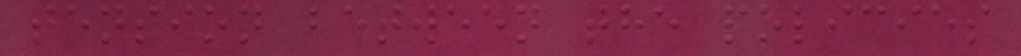tension between the policies
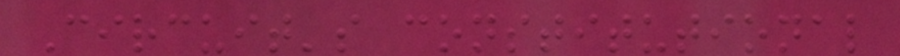Circuit's constitutional
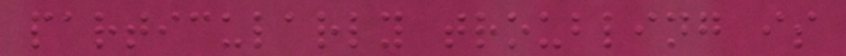particularly troubling is
